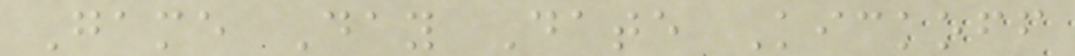Game Day Date Kickoff
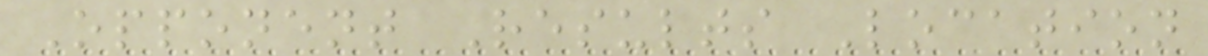Opponent Results Location
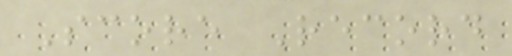Score Record
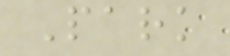Park
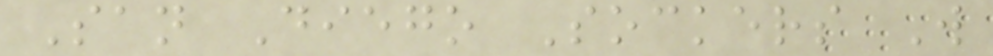San Diego Sockers W
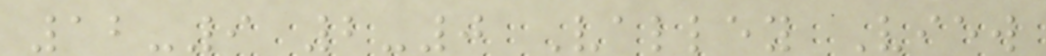12-9 2-0 Valley View
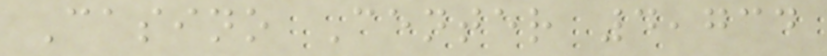Casino Center 4,734
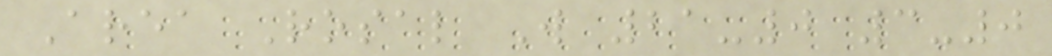Area Rosal W 21-0 3-0
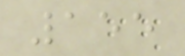155
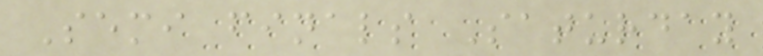Semi finals Saturday
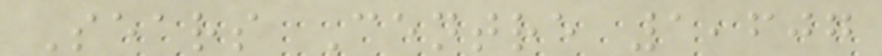Sears Centre 1,607
